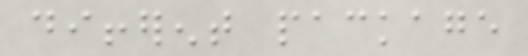different package
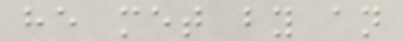he met by an
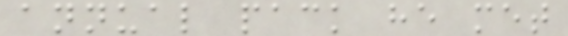annual pack he met
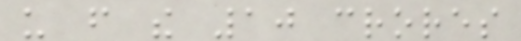us from the 10 crores
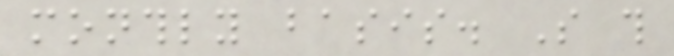monthly basis. So this
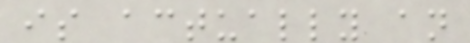is actually an
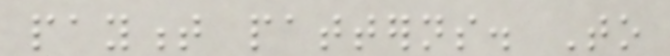payment patterns. To
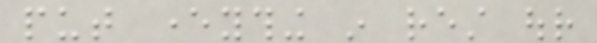put everything in rest our
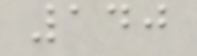140
